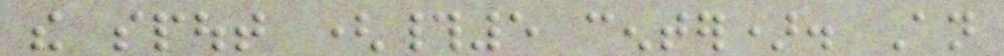the spout (#5 center). An
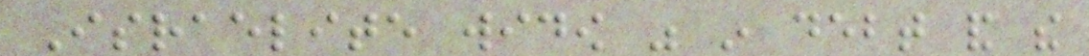Israelite widow was in debt and the
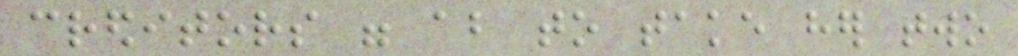creditors were about to take her two
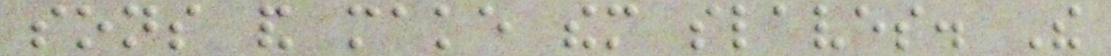sons and make them slaves. The
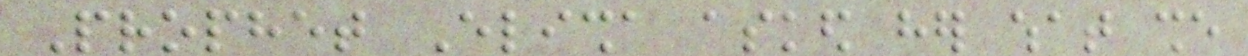Prophet Elisha asked her what she
